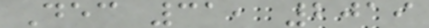Dec 31, 2019
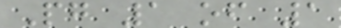Pg 1 of 1
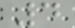4
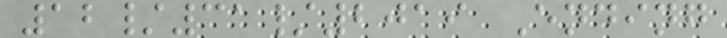12/31/2019 Ending
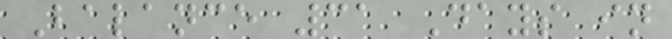Balance 31 Days in
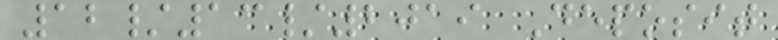12/13/2019 Deposit
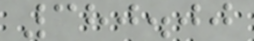380.00
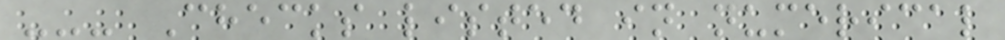--- Checks listed in numerical
